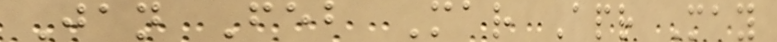Jan Feb Mar Apr May
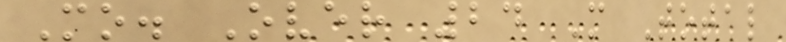Mo. Over 24 M Total
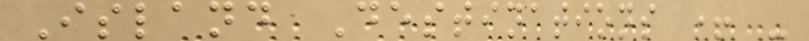Island Destinations + -
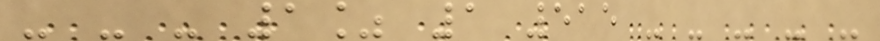- - - 1% 1 515 - - - - -
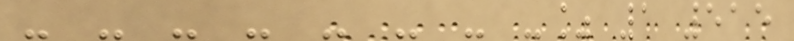- - - - - - - -% 1 515
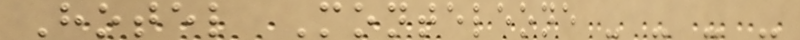Hotel Monteleone - - - -
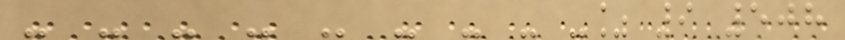- - - - - - - - -% 9 508
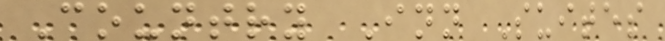Country Inn Suites
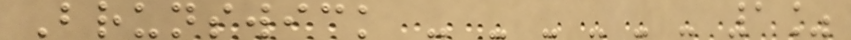Brunswick - - - - - - 1%
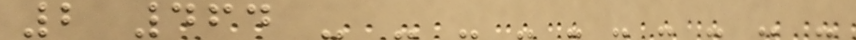2 464 - - - - - - - - - -
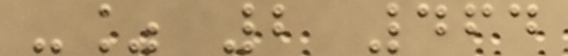-% 2 464
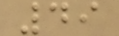49
